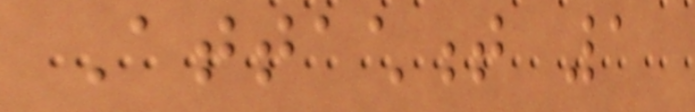Attachment 1
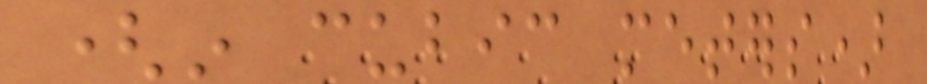(in cubic meters)
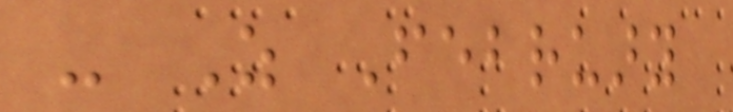- As February
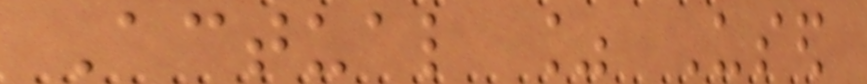Actual % Used
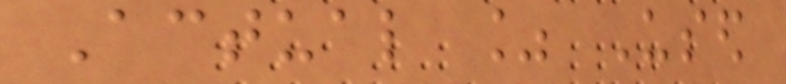Actual % Used
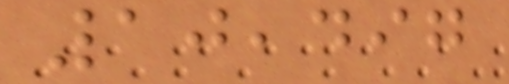10,497
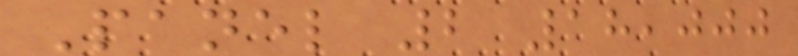Panel 2 18,000
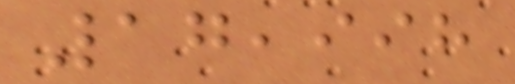17,998
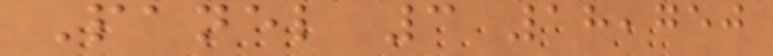Panel 3 18,750
